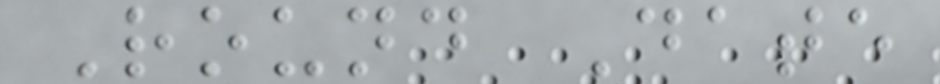Round Date
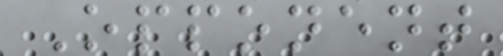Opponent
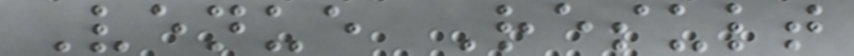Venue Result
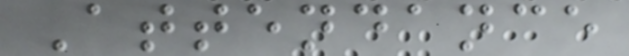Attendance
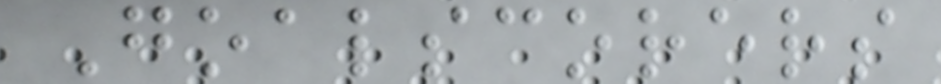Goalscorers
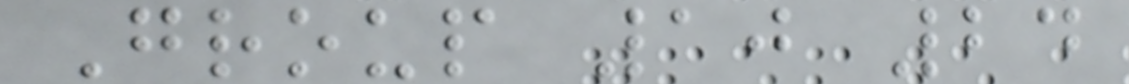Group 10 24
